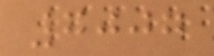7007
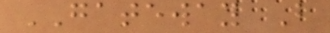GATEWAY B
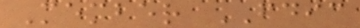Member FDIC
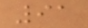91
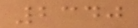2340
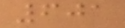601
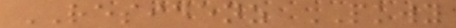RESIDENZ PKWY
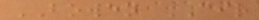BOWEN CIR
